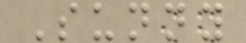Sunny
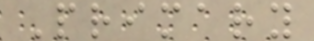Primary
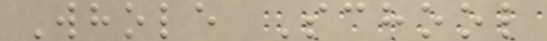Whole School
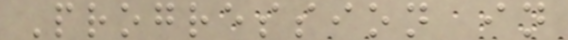Progression in
